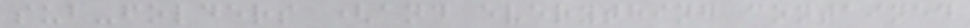sub-folders (and everything contained
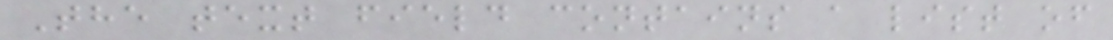The text field contains a list of
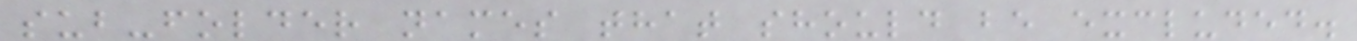sub-folder names that should be excluded.
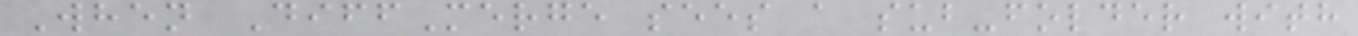When DiffMerge sees a sub-folder with
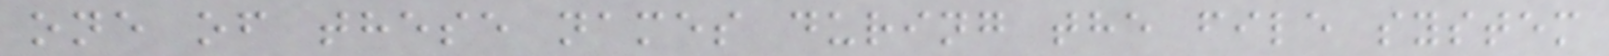one of these names during the file system
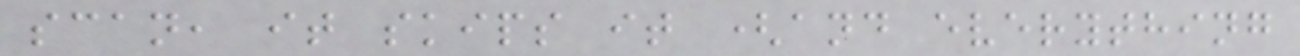scan, it skips it (and everything
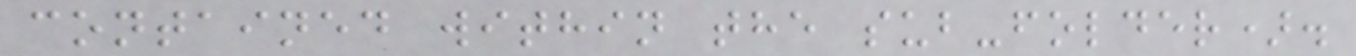contained within the sub-folder).
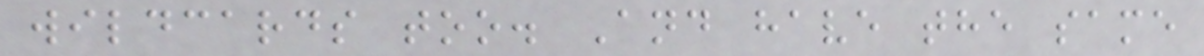wildcards too. And have the same
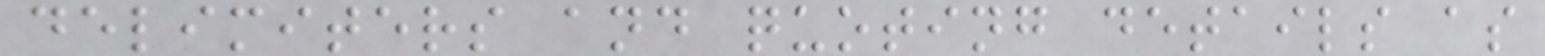delimiters and quoting details as
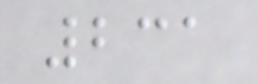231
